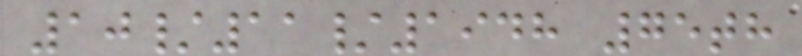10/11/1948 75th
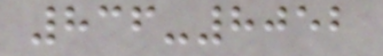836-8052
